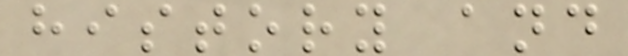history and
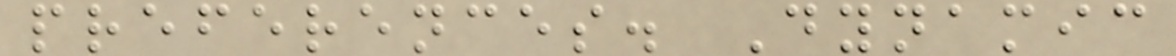preferences. Dynamic
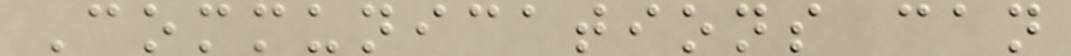Communications can
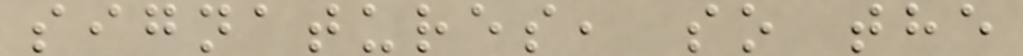signatures, so the
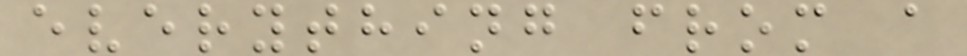everything from a
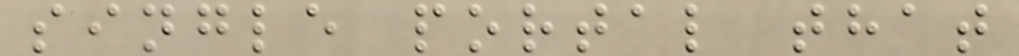single portal that
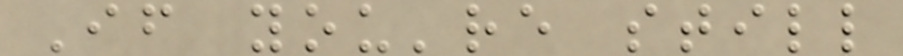If you're still
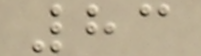83
